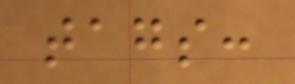tags:
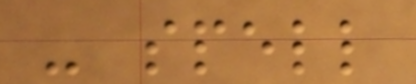- spell
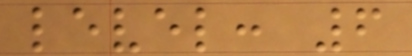level: 6
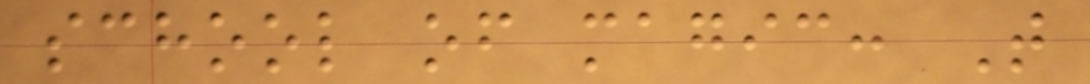school of magic: T
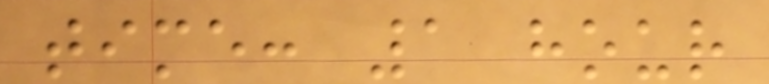time: 1 hour
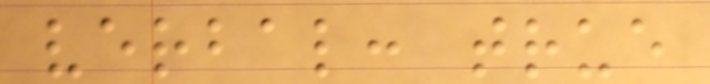verbal: true
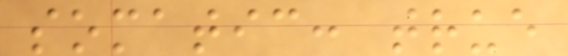somatic: true
